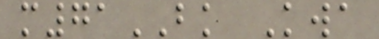m71BK Kwa
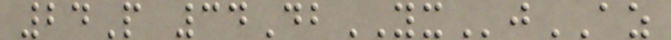24P 34DbYXjAZ
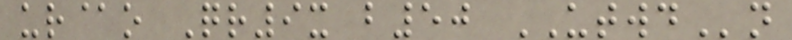ur@o Qr9x b50 UTWDn
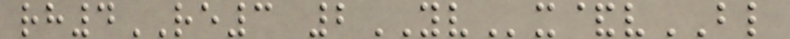rh4RE3 2YVx&vBL
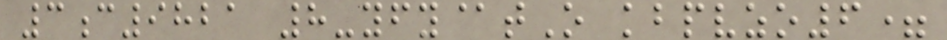3c9821 8-yfy@tO kbpvzo6=
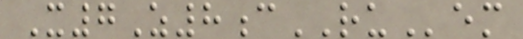X7Z8cRUem
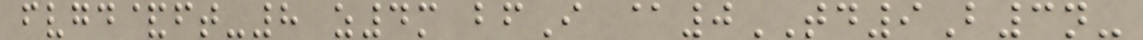fvgd&ft-8 z4m bfI @0TD9B3n-
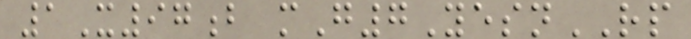1X97b mG7YesnRP
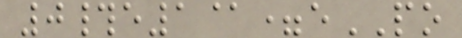0#e1@=ePO
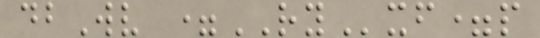dbWv =RYxf=p
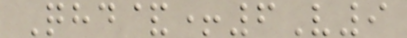Qhd&+6V9
